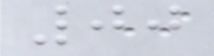00
